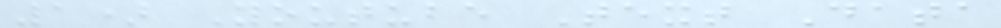1) Youtube Text Data
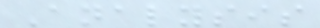Analysis
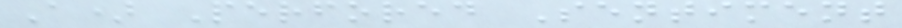A) Perfored Sentiment
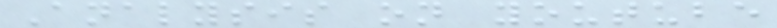Analysis on youtube
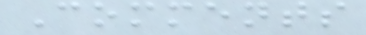Comments
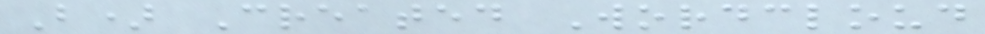B) Created Wordcloud
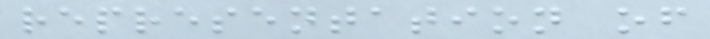representation of
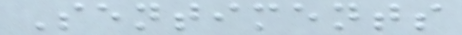Sentiments
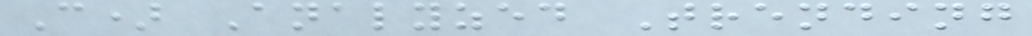C) Analyzed Trending
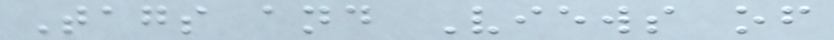Tags and Views of
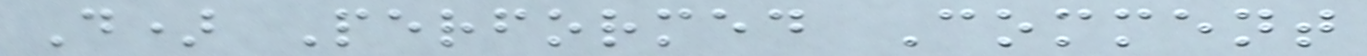D) Performed Comment
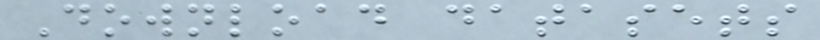Download datasets
